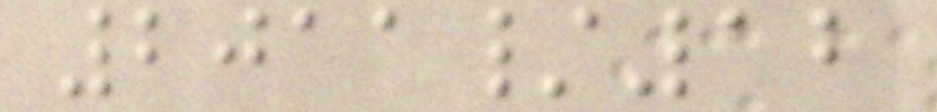2011/12
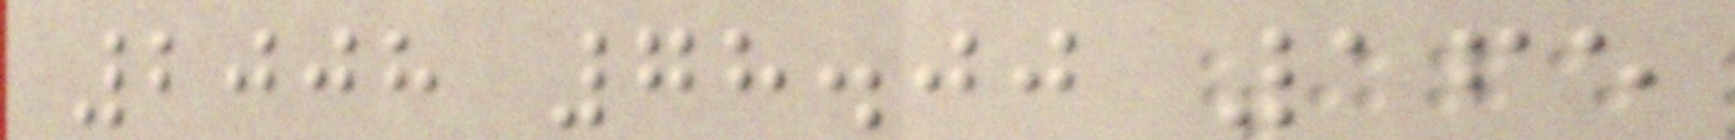2008 78.00 165
